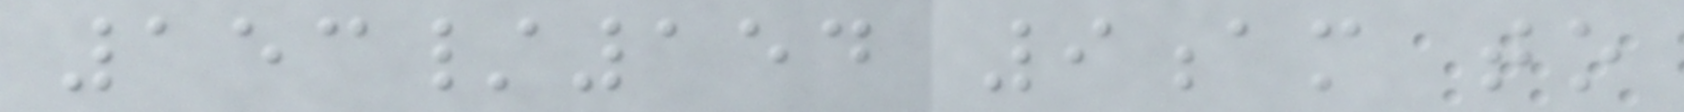153/154 9am to
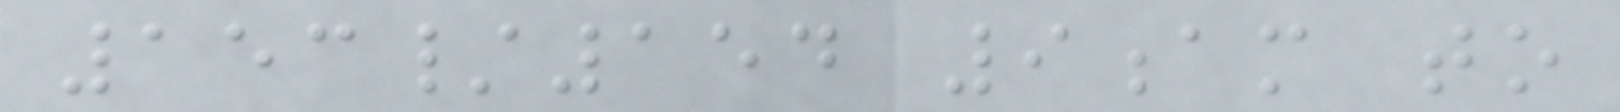153/154 9am to
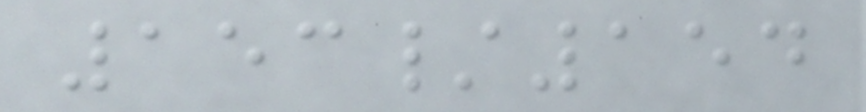153/154
